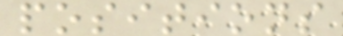positions
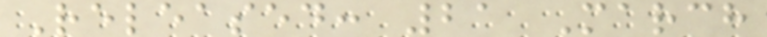Released: 21 March
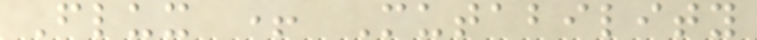Flux + Mutability
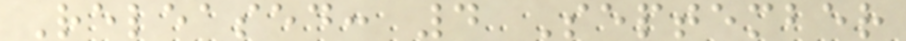Released: 4 September
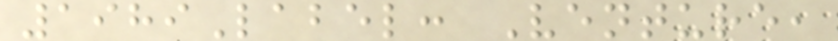1989Label: Venture,
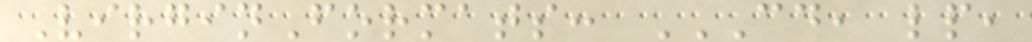VirginFormats: CD, LP,
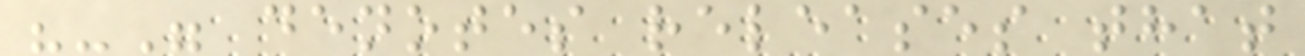"-" denotes releases that
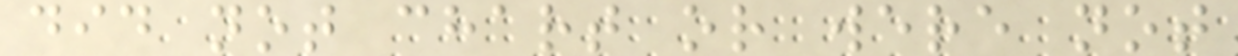did not chart or were not
